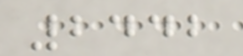2442
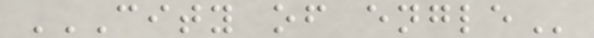CITY OF ENGLE
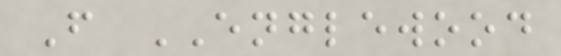F ENGLEWOOD
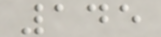145
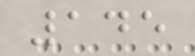145
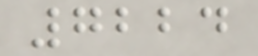7224
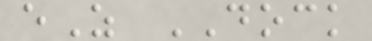eZ DOCK
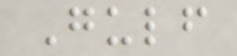Gulf
